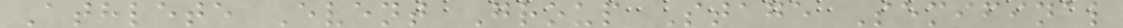Athlete Event Group Stage Semifinal
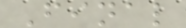Final
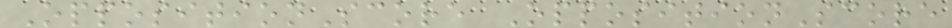OppositionScore OppositionScore
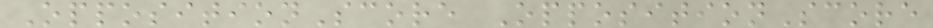OppositionScore OppositionScore
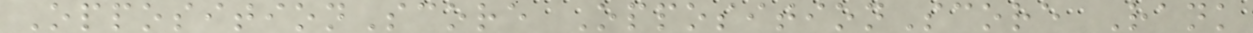OppositionScore OppositionScore Rank
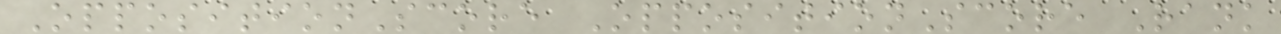OppositionScore OppositionScore Rank
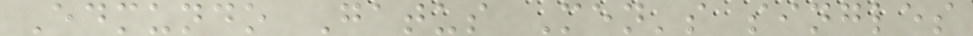Edmundo Gatus Men's singles
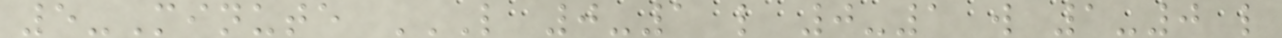5-Minute L 0-1 L 0-1 W 1-0 L
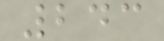243
